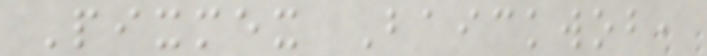Pixmex Baickwob,
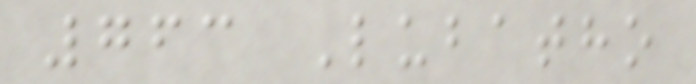763 Lubatho
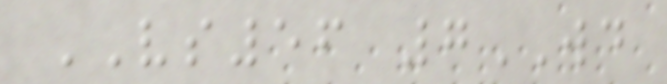VS56 7WD
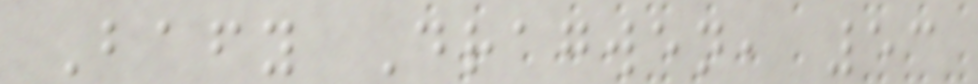Bafy Dragwen, 53
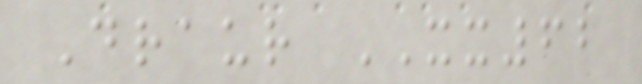Draur XX62
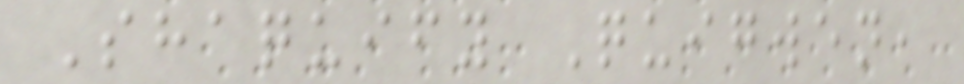Shaquify Quigwen,
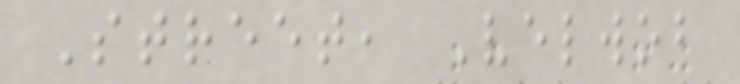Street, Velwob
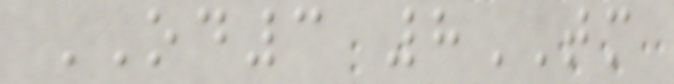OD3 8TM
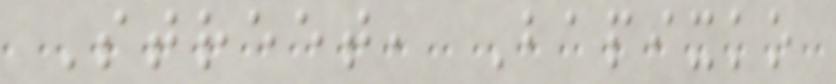Street, Bapixko
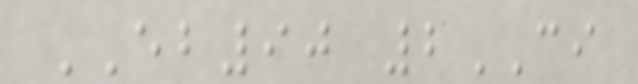EB90 2CI
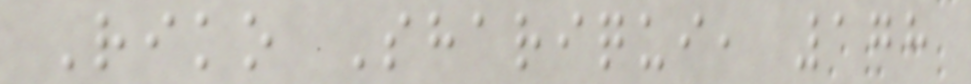Riko Shariqui, 178
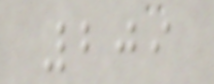209
